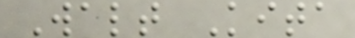Walt Kita
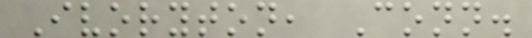Ivoryton, Conn.
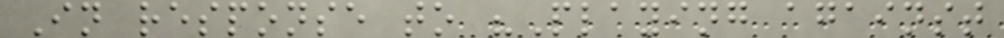In response to "Playing against
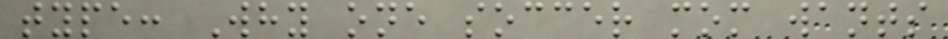type: Why one soccer mom wants
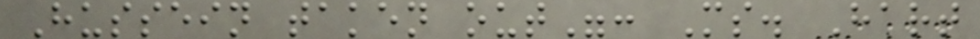Hussein taken out": Ms. Hart
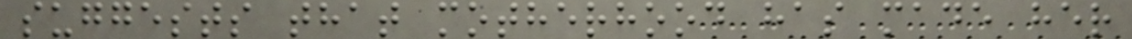suggests that motherhood has made her
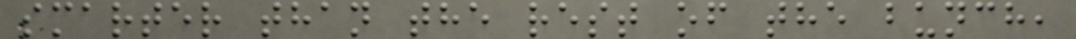smarter than the rest of the bunch,
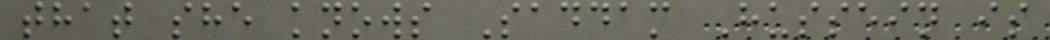that she knows Saddam Hussein is
